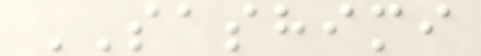SASHIMI
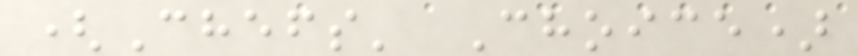(Chefs' Choice)
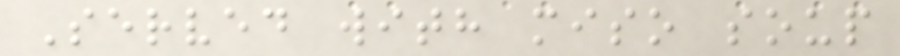Served with miso soup
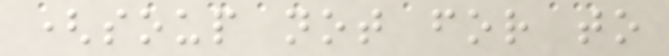(soup not for to
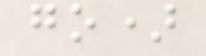go)
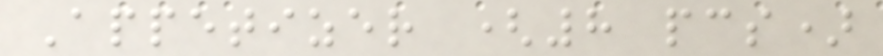Appetizer (8 pcs)
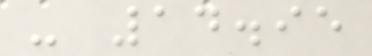- 14.95
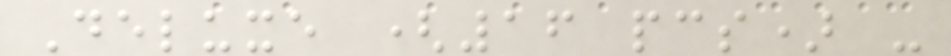Deluxe (16 pcs) -
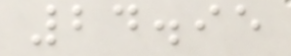24.95
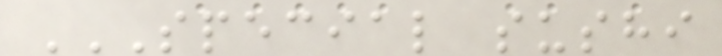SPECIAL SUSHI
